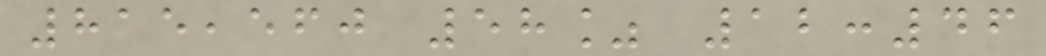815,560 58% 12:46
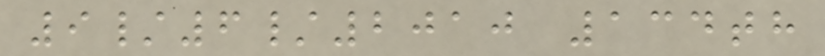9/6/2010 134th
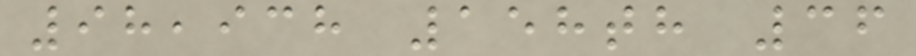98,938 158th 36
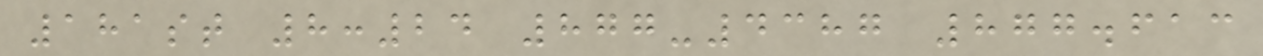181st 8:24 877-4387 877.613
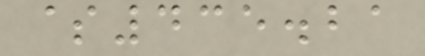$435.21
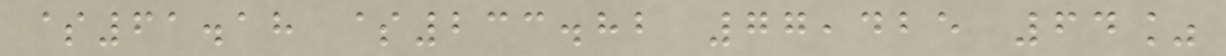$61.18 $233.82 77,425 64%
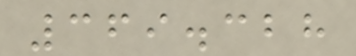369.328
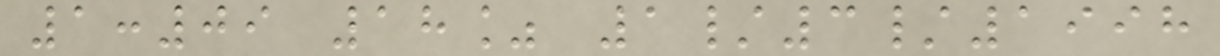1:09 18% 1/3/1998
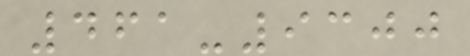461-9300
